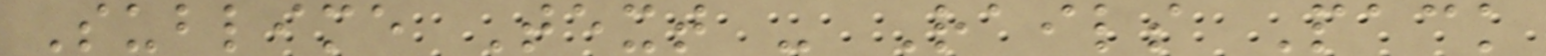Sublime Text - Rails Pack
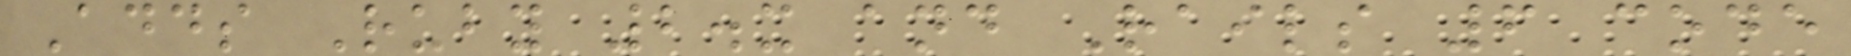Adds Ruby 2.x and Rails 6 code
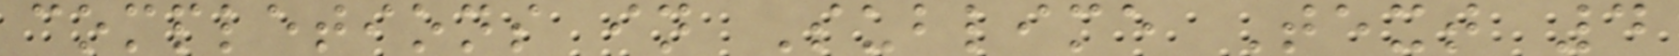completions in Sublime Text 4
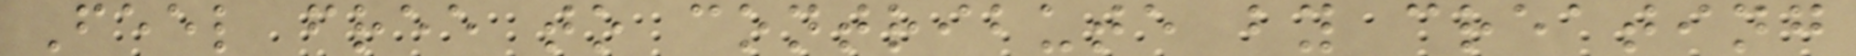Feel free to contribute by creating
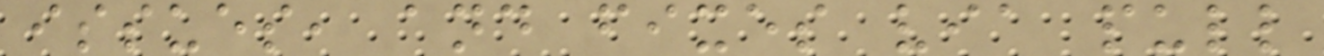issues, and fixes via pull
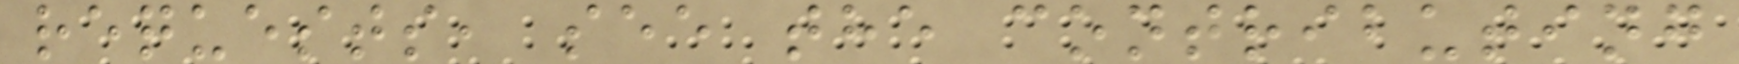requests, see the contributing
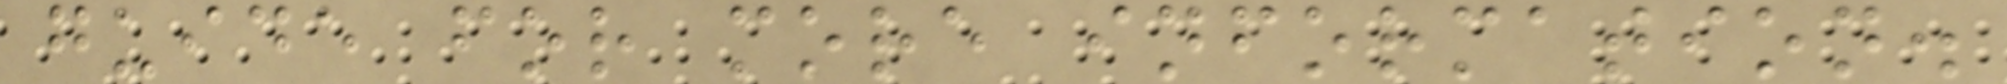guide for more information.
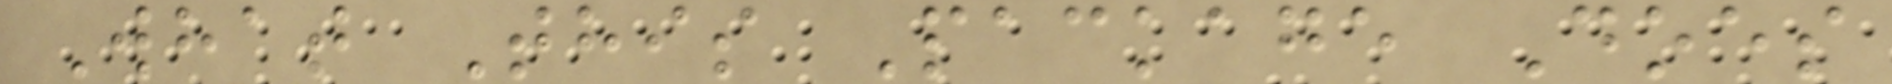What This Package Does
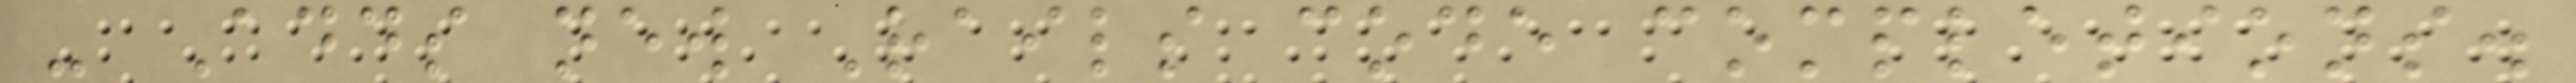- Adds new Rails code completions.
